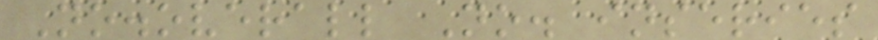No.overall No. inseries
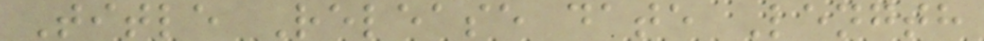Title Release date Length
